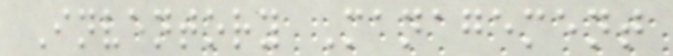Inventory Management
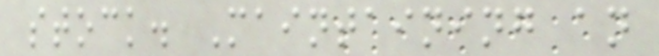stock. Maintaining an
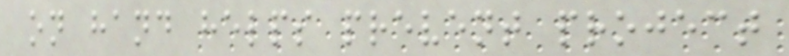on hand helps prevent project
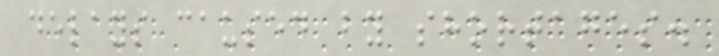delays caused by shortages.
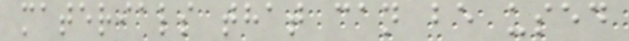materials that can be used
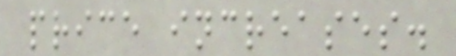price increases.
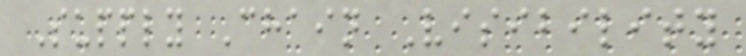Supply Chain Visibility
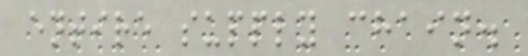entire supply chain.
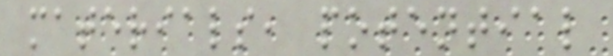materials, potential
